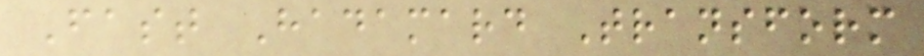Fast Hadamard Transform
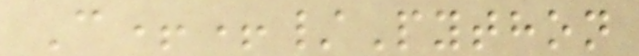C++/Python
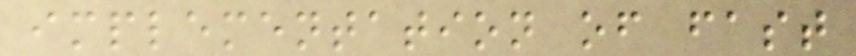implementation of fast
